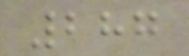287
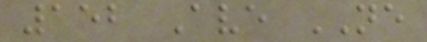152 Ave NE
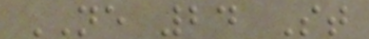NE 24 St
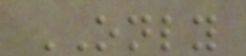ONLY
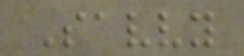Savvy
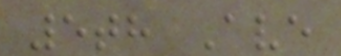5th Ave
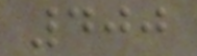400
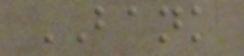BANK
